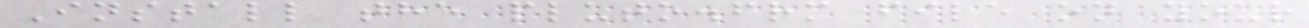Install the pluto.frm file on your
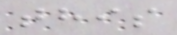this
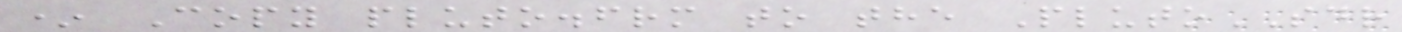* Copy pluto.frm to the PlutoSDR
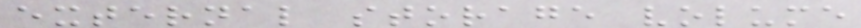external storage volume
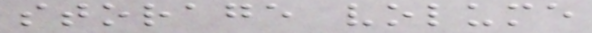storage volume
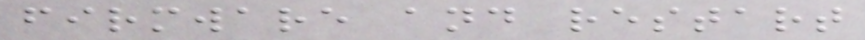firmware and restart
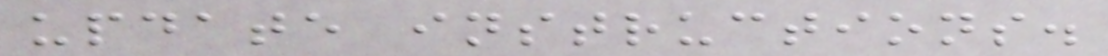update instructions.
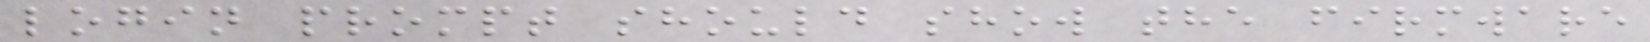login prompt should show the firmware
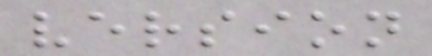version
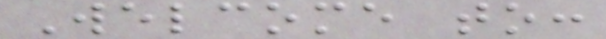Welcome to:
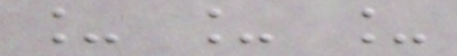_ _ _
